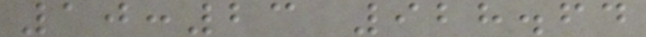10:23 928.64
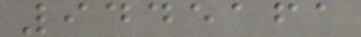9445161
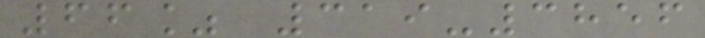66% 319-3856
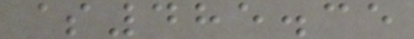$485.35
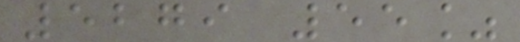5279 55%
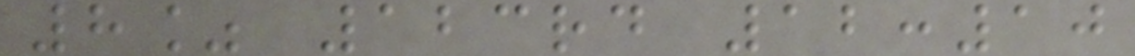8% 123rd 12:10
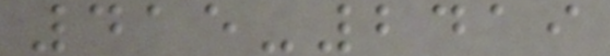415-2419
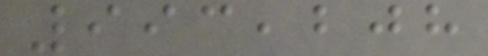993,208
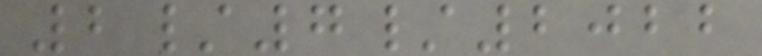2/7/2022
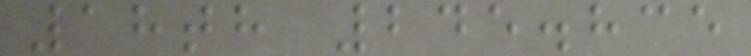18th 245.835
